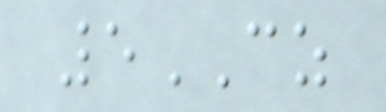5CZ
